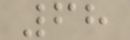68
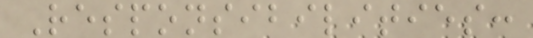Responsibilities:
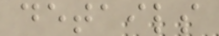details
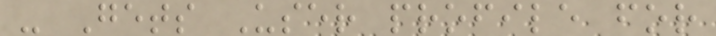- Gets User profile for
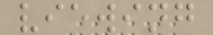viewing
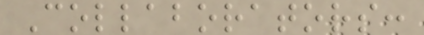Collaborators:
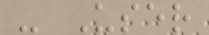- User
